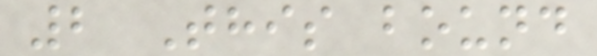2 This bound
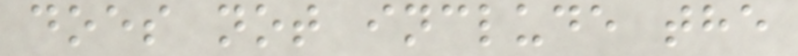does not include the
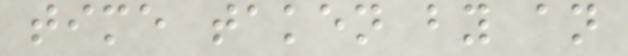time taken by an
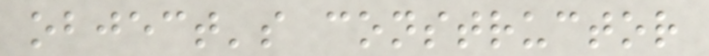object's constructor
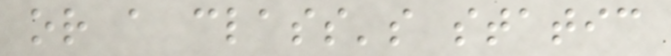or a class's static
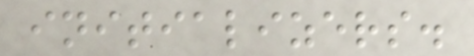initializers.
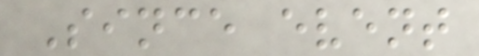Since event
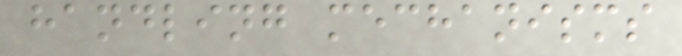handling mechanisms
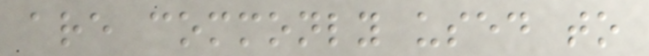are commonly used to
